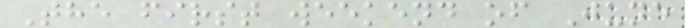The first weekend of June
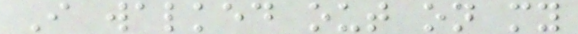I walked out on my
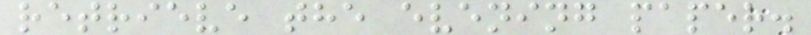retrieve the evening paper.
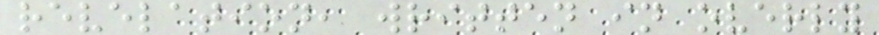revelation, written in overly
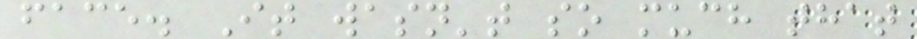face. It wasn't so much that
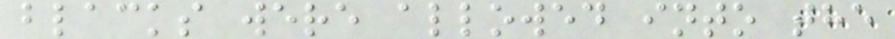blacks were allowed into the
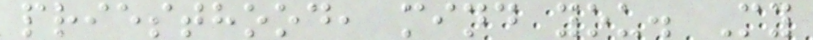priesthood, mind you. My
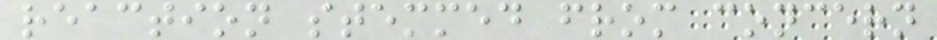reaction stemmed from concern
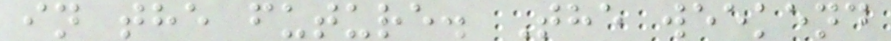in the future. The weekend
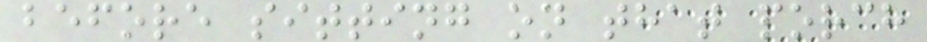before sitting on that porch
